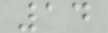14
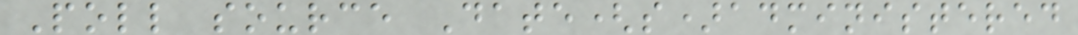Poll source Date(s)administered
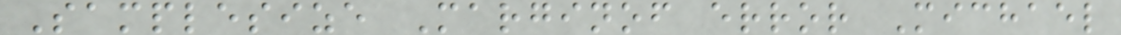Samplesize Marginof error Michael
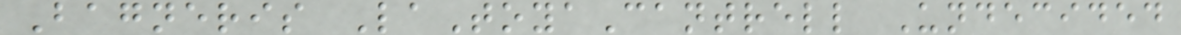Bagneris LaToyaCantrell Undecided
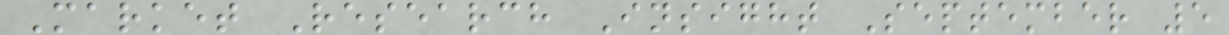Market Research Insight September 5
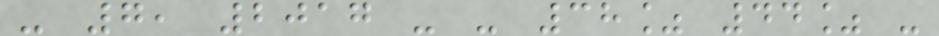- 7, 2017 - - 38% 44% -
